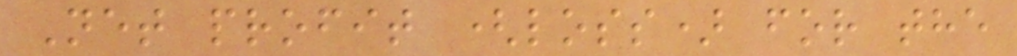Net profit (loss) for the
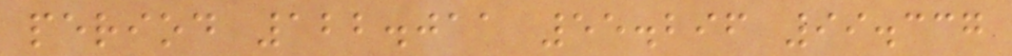period 122.011 55.296 99.337
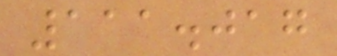111.017
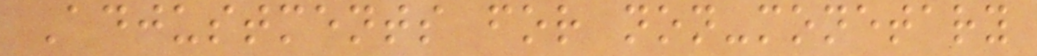Adjustments for non-monetary
